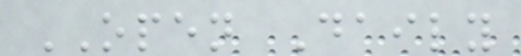OPEN Daily
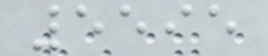5595
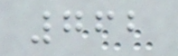762
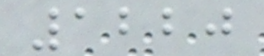1220
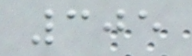305
